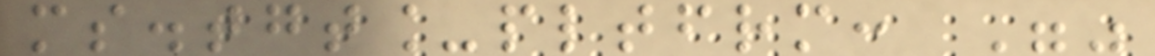ms.tgt_pltfrm: ""
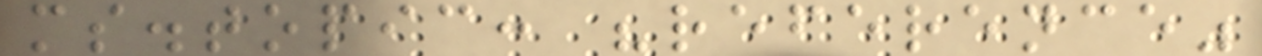ms.topic: "reference"
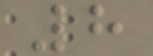8
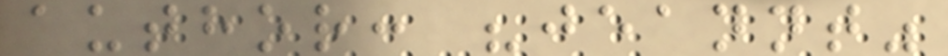author: "jeannt"
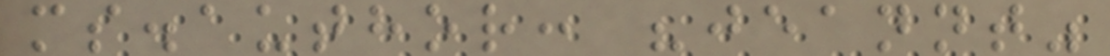ms.author: "jeannt"
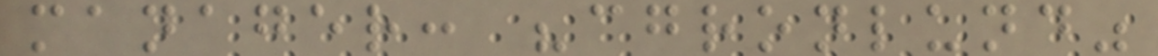manager: "cgronlund"
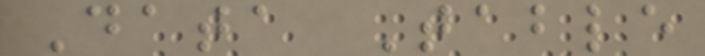Data Table
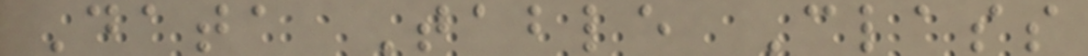Data Table Class
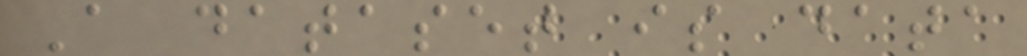A dataset is data
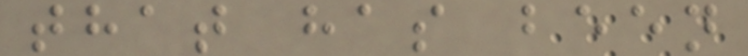that has been
